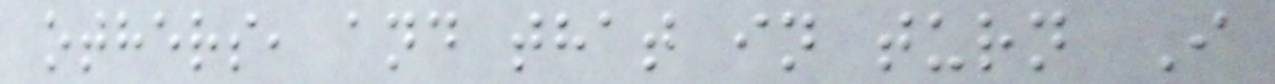others, and that in turn I
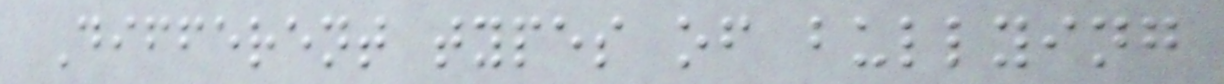Different types of bullying
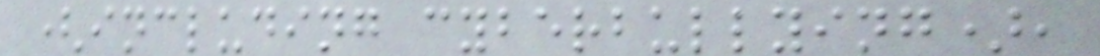(including cyberbullying),
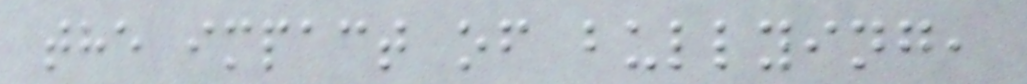the impact of bullying,
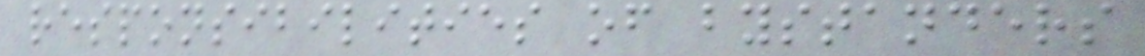responsibilities of bystanders
